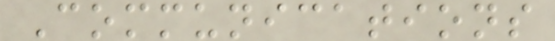Communications
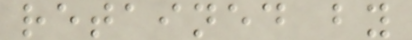retained by
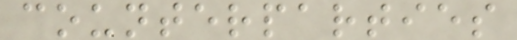counterparties
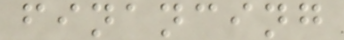financing
